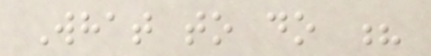What to do ?
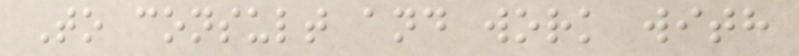To consult and work with
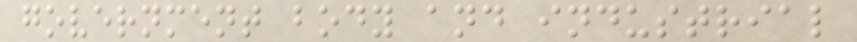government body and industrial
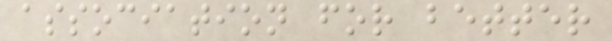association for better
